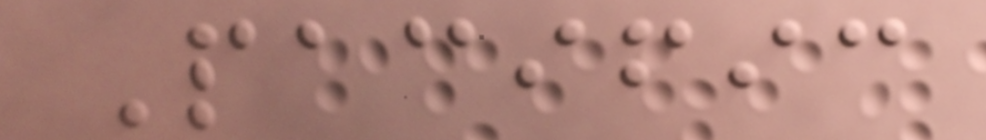Pacific
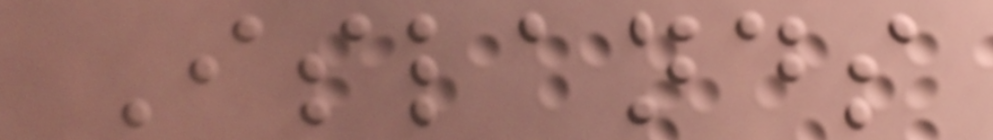Islands
